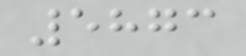5873
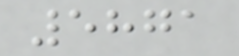5871
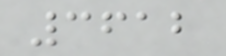3612
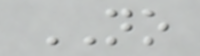NO
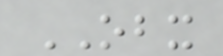OBX
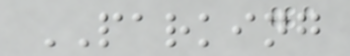PARKING
